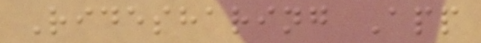Ridesharing App
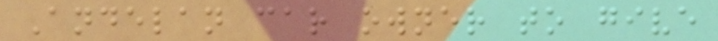Andelan car owner to give
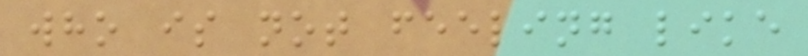who is not feeling like
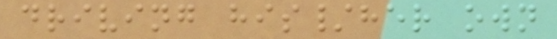driving his/her own
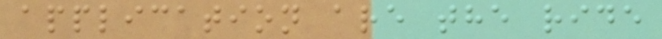application are the ride
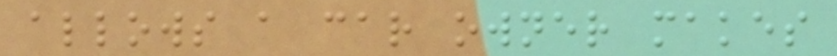allows a car owner makes
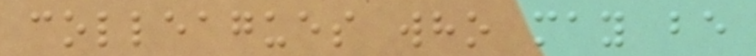colleagues who may be
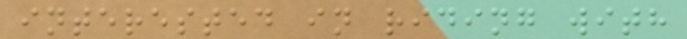interested in riding with
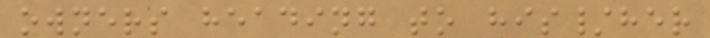owners heading to his/her
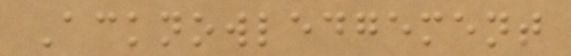Acknowledgement
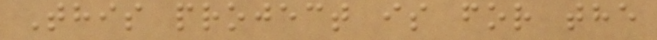This project is for the
